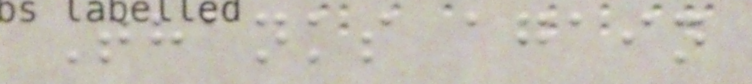Thanks again
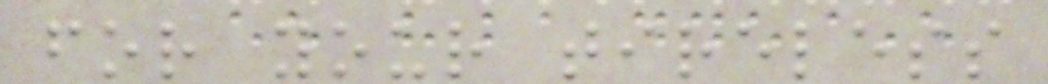for your tireless
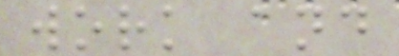work and
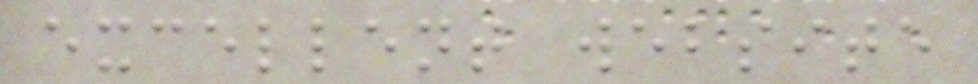excellent website
